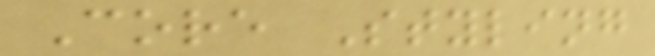Core Styling
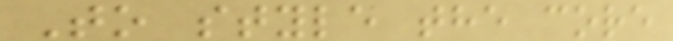To style the core
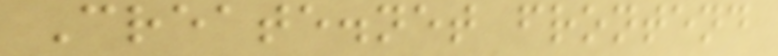Create.net frontend
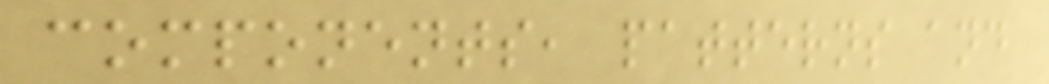components, patterns and
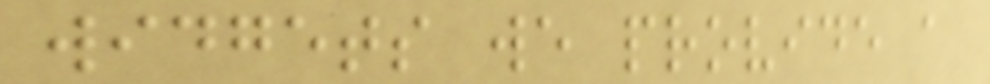widgets we provide a
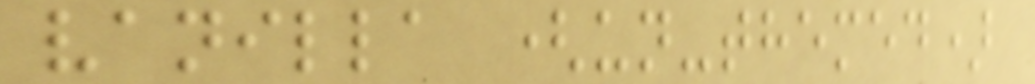vanilla (un-themed)
